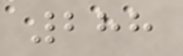288
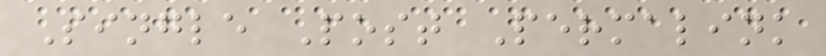Single Post Permalink
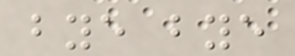bye bye
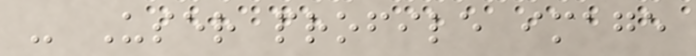- User profile image
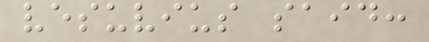vesuvius said:
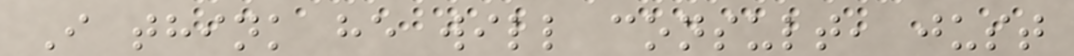I think he will consult, just
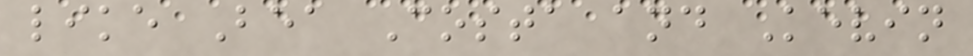like Bea Costa and Kevin
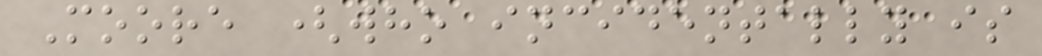Moore (who incidentally is
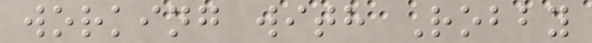working with Robby
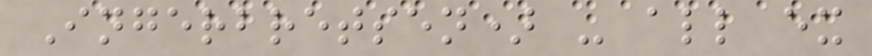Ingerbretsen) - all ex
